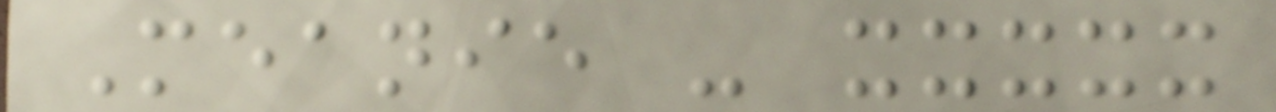Meanie - xxxxx
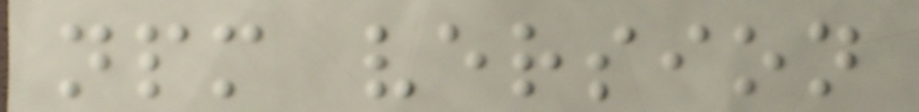npm version
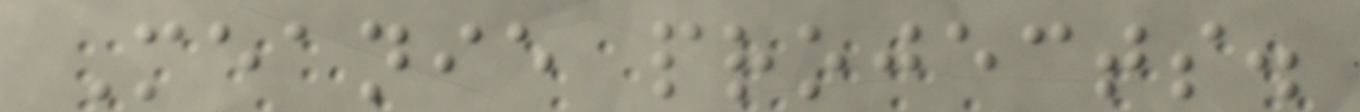Meanie projects.
